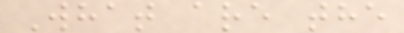What are the
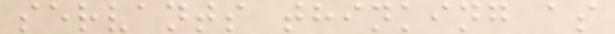servants thinking as
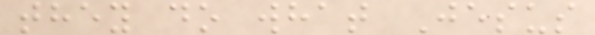they do what Jesus
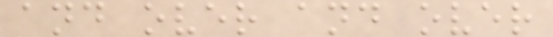and over and over
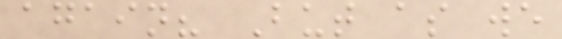again? But as we
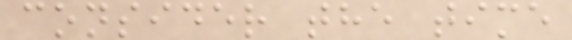consider the time
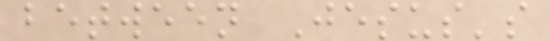between Jesus's
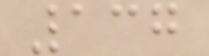137
